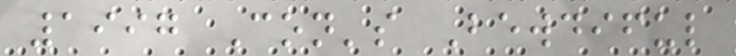1997 Con's Bewdiful
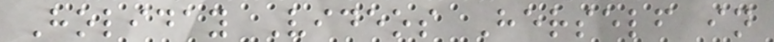Holiday Videos Herself in
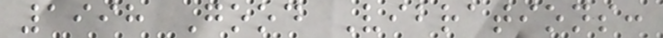1998 Good Vibrations:
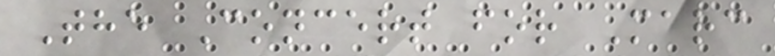The Concert for Marc
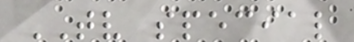TV special
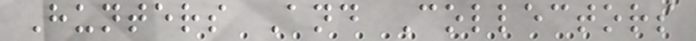Hunters And Collectors
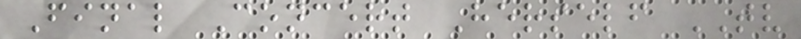Final Concert Herself TV
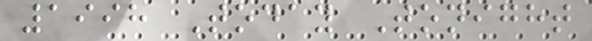1998 Today Tonight
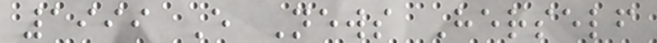1999 E News Herself
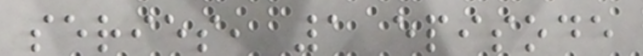series, 1 episode
